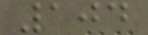104
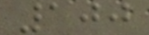100
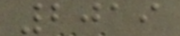2019
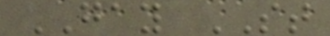GAY ST
